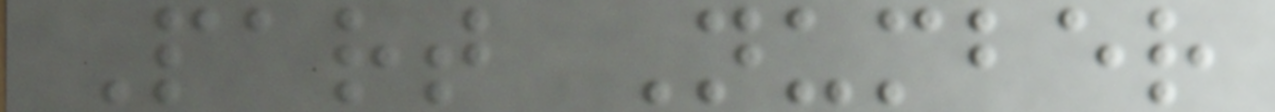Part Number
